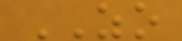ZO
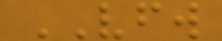VFW
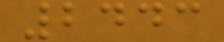2443
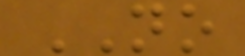NO
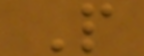P
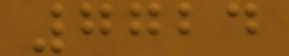7724
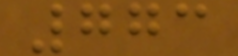773
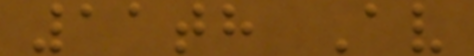11th Av
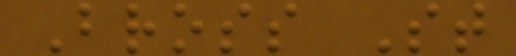Bross St
